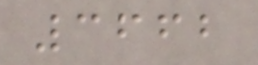3662
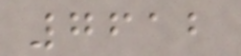7612
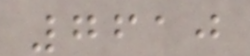7610
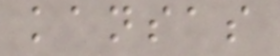kansas
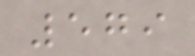579
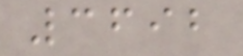3692
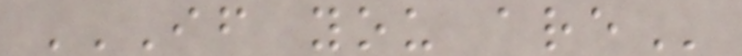IF YOU ARE
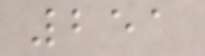251
